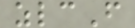zlcF
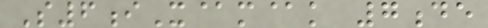S6iX@m@k 7de
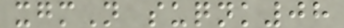xgmN suqnk08
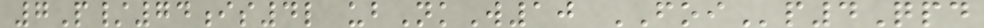7P/74is4l ubNkW10 FOIp4Qpd
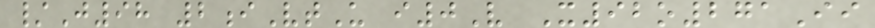/J98 2iVtU i0V X92o271Ii
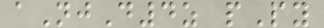aNjD4z pPy
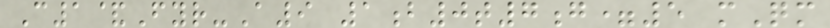C1&Fyr-A9 1b0t7g=5 mQm
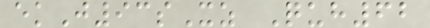ekJ93sXz Quh62
